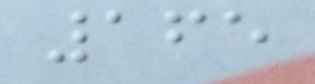165
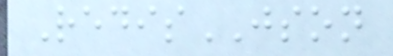RedisJSON
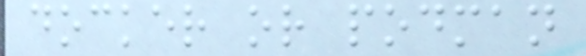docker or podman
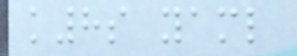k8s yaml
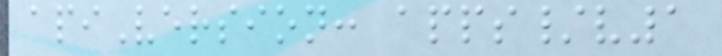apiVersion: apps/v1
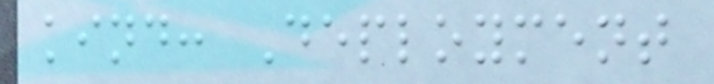kind: Deployment
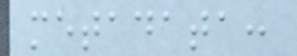metadata:
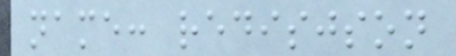name: redisjson
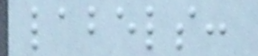labels:
